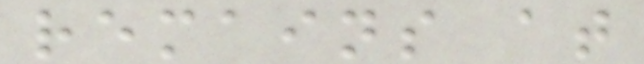remains at
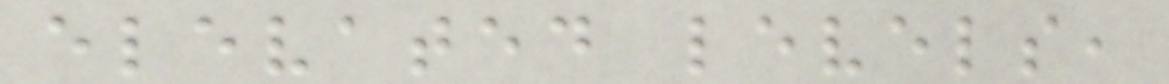elevated levels,
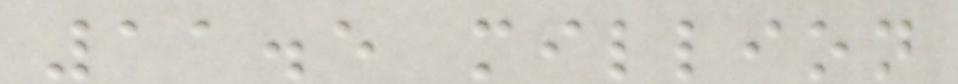11.5 million
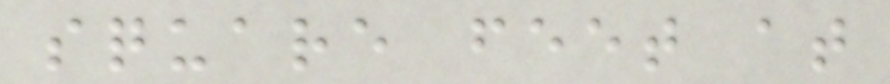square feet at
